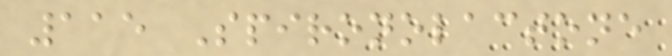115 Spironolactone
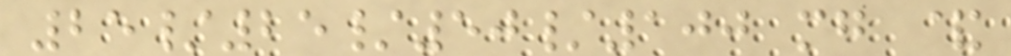25/25/50/100 mg &
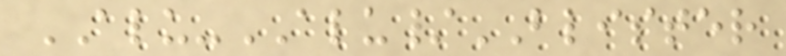ALU-ALU/BLISTER
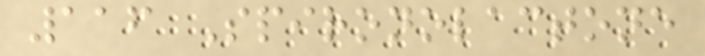116 Spironolactone
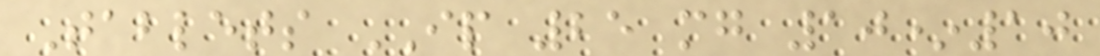Tablets IP 25 mg 10*10
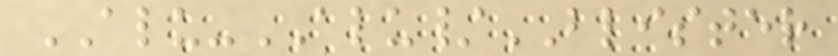ALU-ALU/BLISTER
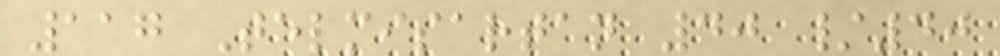117 Telmisartan 40 /40
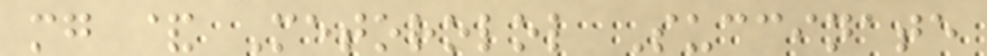mg & Metorolol Succinate
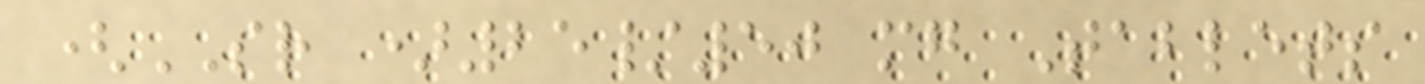(SR )25/50 mg Tablets
